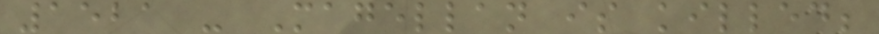1521 - Magellan is killed;
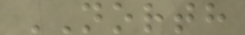NORTH
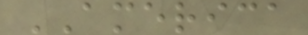AMERICA
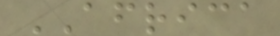AFRICA
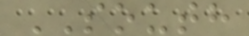SOUTH
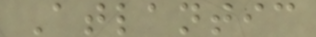Atlantic
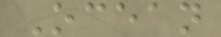Ocean
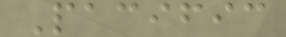Pacific
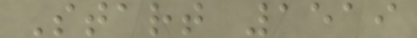Start 1519
